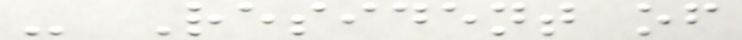- Resident of
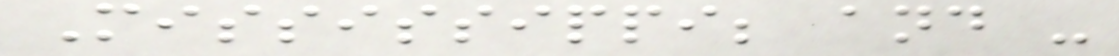Mississippi; and -
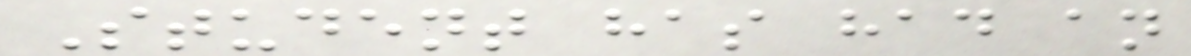Student has had an
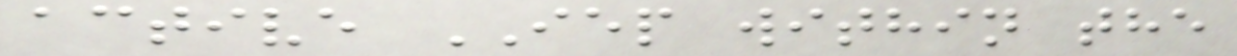active IEP within the
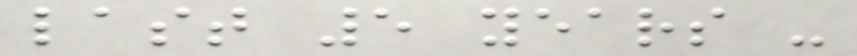last 5 years -
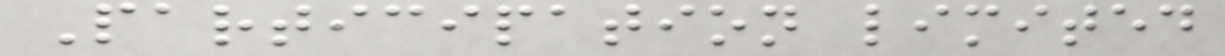Participation limited
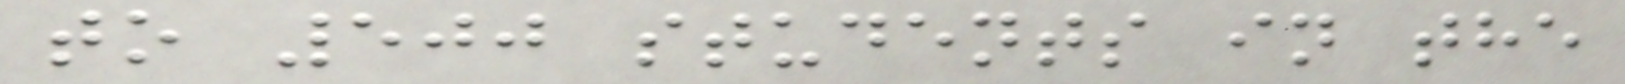to 500 students in the
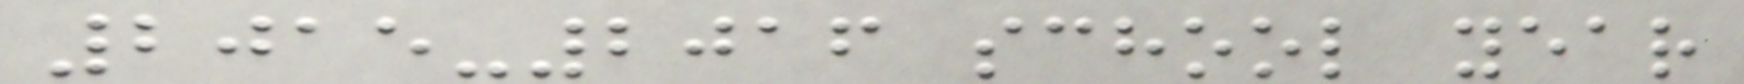2015-2016 school year
